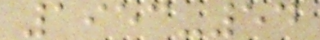1953-54
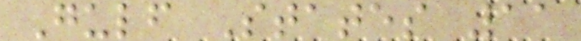Gulf States 11
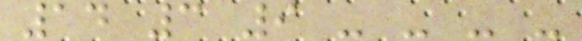14 3 9 - - - -
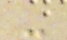-
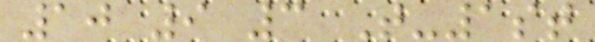10 9 3 T-1st
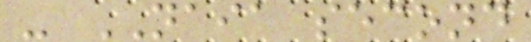- NAIA second
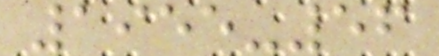1955-56
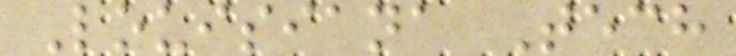Louisiana Tech
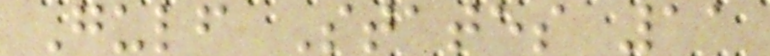Gulf States 11
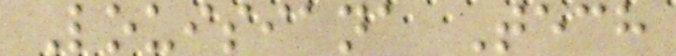Louisiana Tech
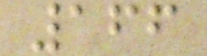166
